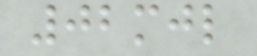02mjl
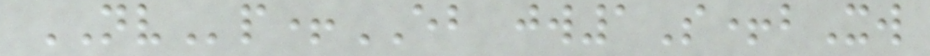NVp+EB jw1S+bXw
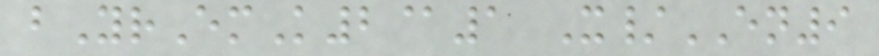bYrEmK2@1 X/EN9
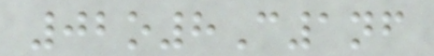02o8C1nf
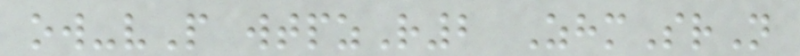ow-vP wtpzR2 ZhmSrN
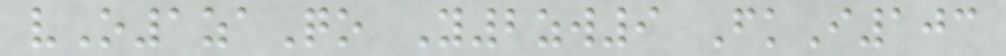vO1zaQo Y2zw9 FkI103
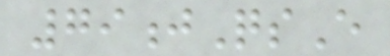79jQsE
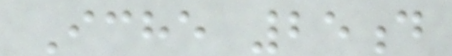Iche 25d
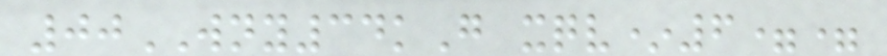00WNY34kG xqv*6==
